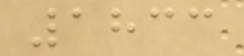1833
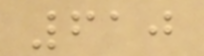610
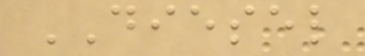DIESEL
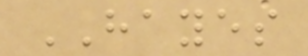HAYES
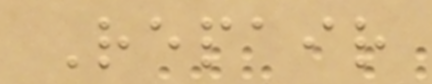Repair
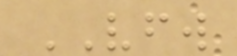VFW
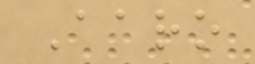Aaro
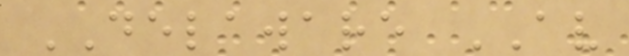DELAWARE AV
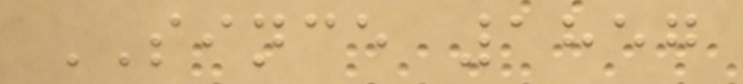SINCE 1857
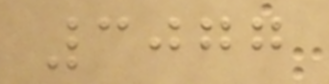3077
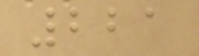221
